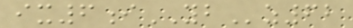ix6iYBz62
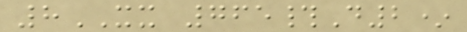8XX 765#D2*
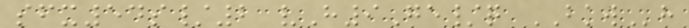sfx54s/2 vH9Ge/q BKWh
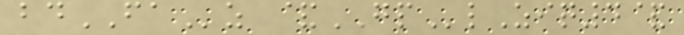bdFAz &GPlZiq4&
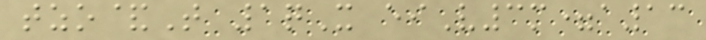tzo&T 1qX eiV3m=a13
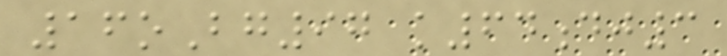16oBg97 k64dj3
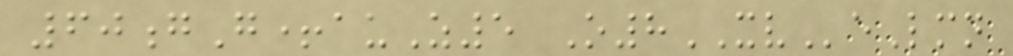60gG+auZ5 O8XVeLmn
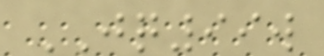JQ99w
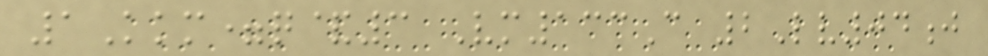1Kkm=q&3 Vm133C 2Lv04j
